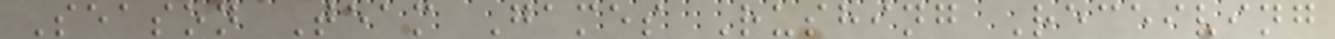Season Team Games Rushing Receiving
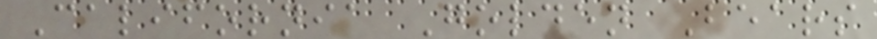California Golden Bears
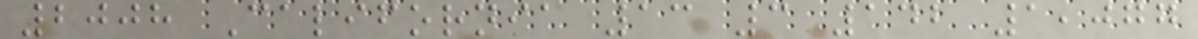2008 California 13 3 142 1,077
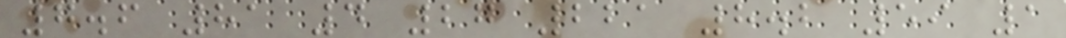7.6 81 4 27 221 8.2 59 1
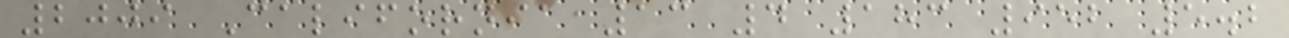2009 California 13 4 183 952 5.2
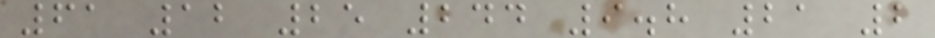61 12 25 244 9.8 21 2
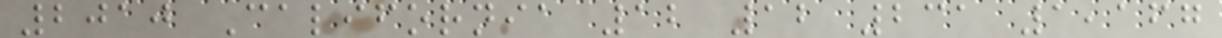2010 California 12 12 231 1,167
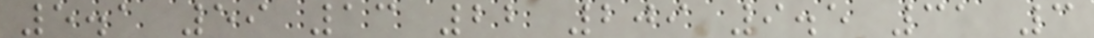5.1 59 13 22 209 9.5 31 3
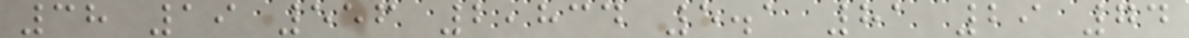38 19 556 2,834 5.1 81 29 74
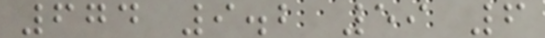674 9.2 59 6
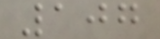107
